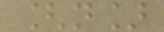[n]
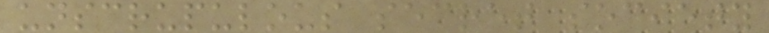unscrupulous secret society
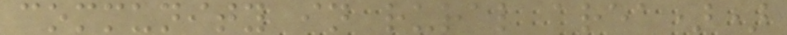community in rural area))
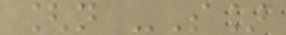[n -S]
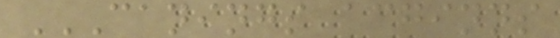CANINGS ACGINNS
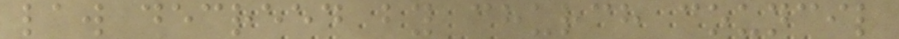law decreed by church council
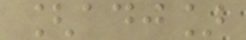[adj]
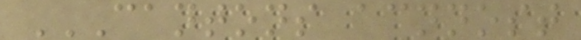CANTONS ACNNOST
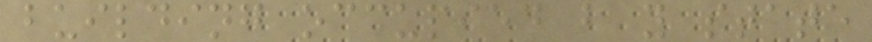building occupied b y state
